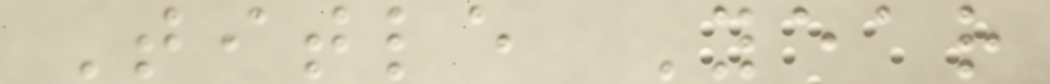Title Year
